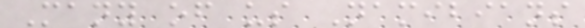Many of us Namibians
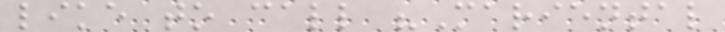like to call "Mariental
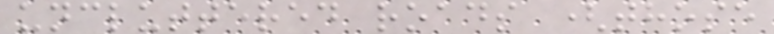uncluttered roads (those
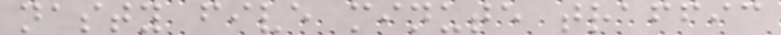nasty five minute traffic
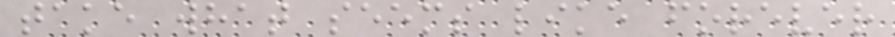take what seems like forever
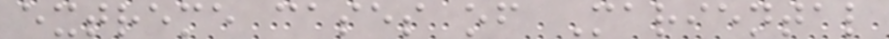extreme cases of Mariental
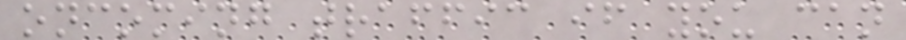oncoming traffic if you can
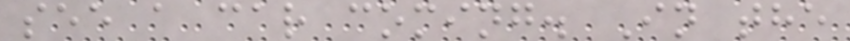see a car coming. In the
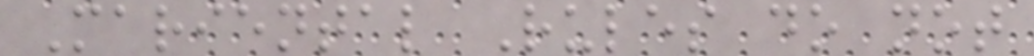Mariental Rules do not
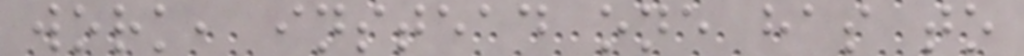work, instead one has to
